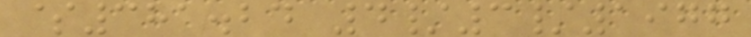$381.24 4/3/1977
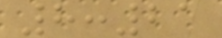8:21
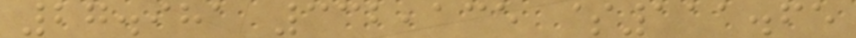27.981 332,135 $111.65
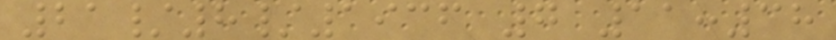21/8/1936 7 11:38
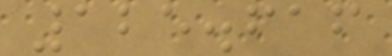125.616
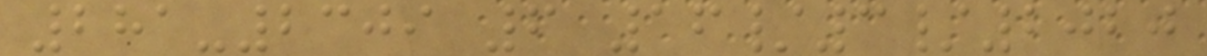281-2309 6 16/3/2020
